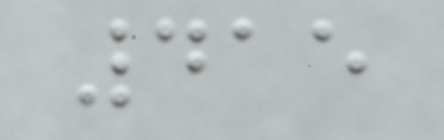415
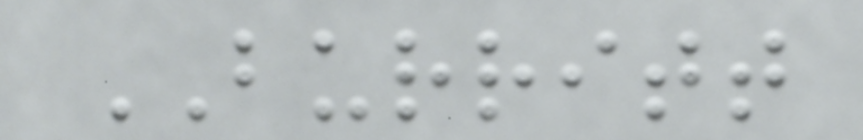BURRITT
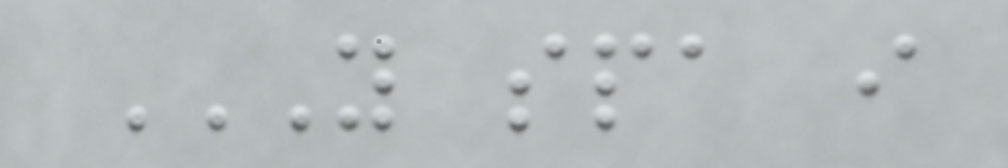Y SPA I
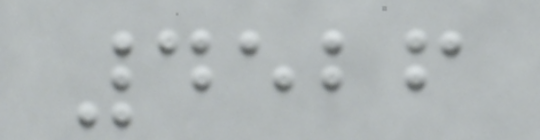4526
